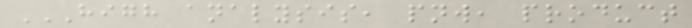HIGH ANALYSIS, PNW, PRODUCT
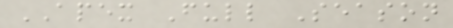APEX Full Season
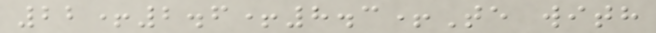22+2.6+8.3+Te with
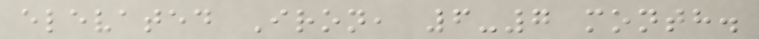elevated Iron, 6-7 month.
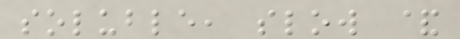soluble, slow &
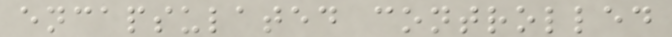encapsulated controlled
